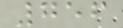756
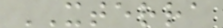XTERRA
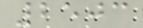2503
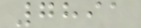7891
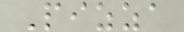Pizza
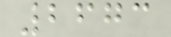2673
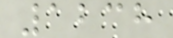1238
